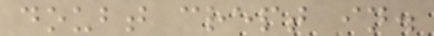doubt crept in.
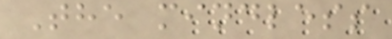The mindless
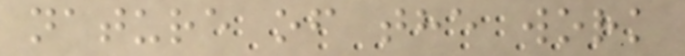nature of the work
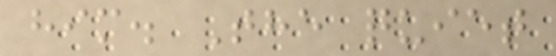him. The quiet
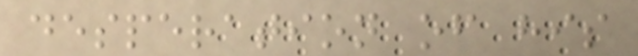desperation of his
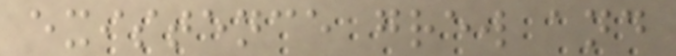existence grew and
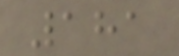181
